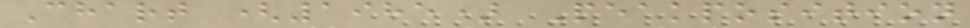Chart (1985) Peakposition
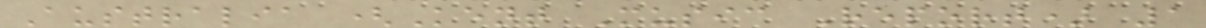Australia (Kent Music Report) 1
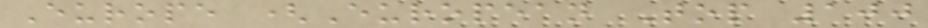Europe (European Top 100
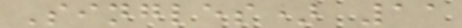Singles) 11
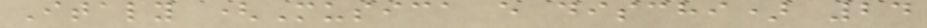Italy (Musica e dischi) 24
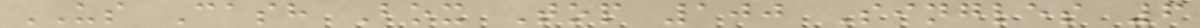US Cash Box Top 100 Singles 6
